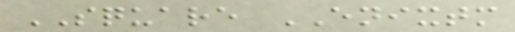SQUARE ENIXTM
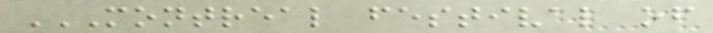MONTREAL FESTIVAL OF
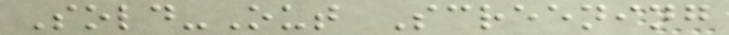Sold-Out Screening
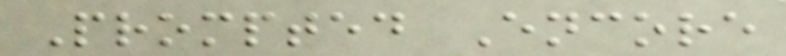Prompted Encore
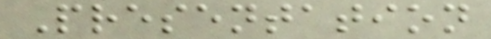Presentation
